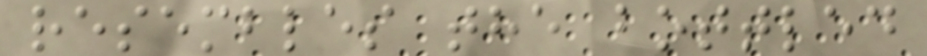resembles the bottled
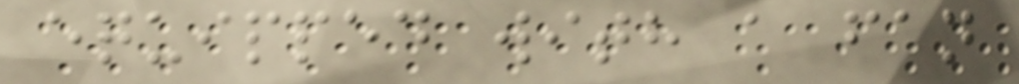equipped with a fan
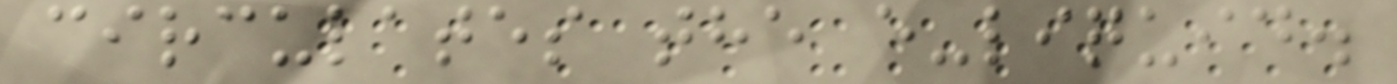circulates the e-liquid.
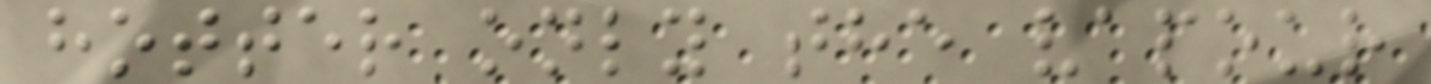hotter only the vapour
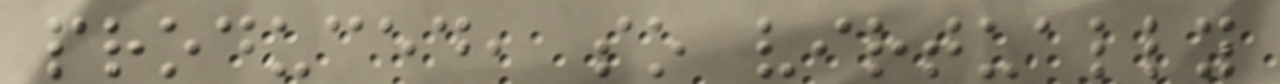produced, so virtually
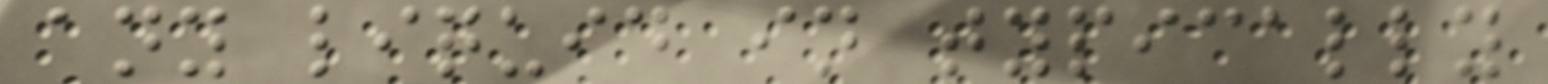any liquid in typically
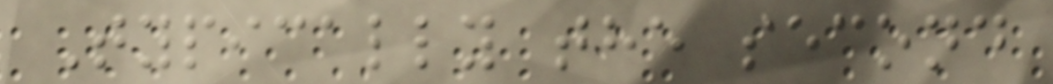Typically the second
